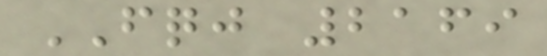FQJ 2169
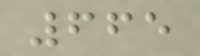665
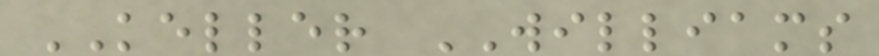KELLER WILLIAMS
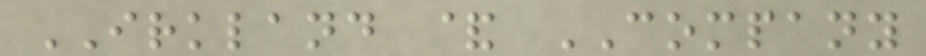IRKLAND & COMPANY
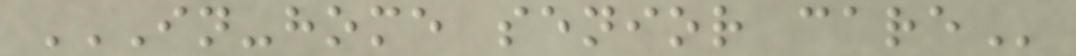IN-HOME SENIOR CARE
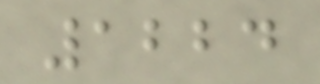1224
